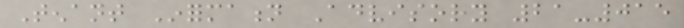Tenant Information Advisory 21-015
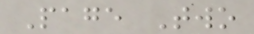Page Two
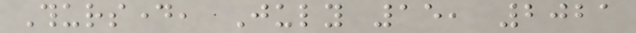Thursday, July 15, 2021
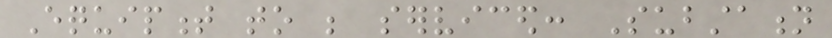Equipment to be serviced: Substation
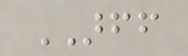ARFF
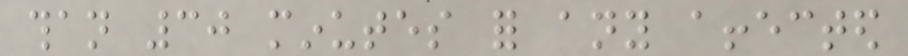than 30 minutes for any affected
